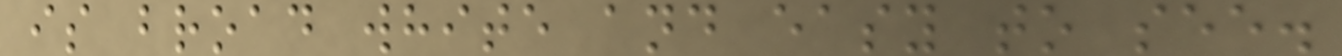is broad white and easy to see.
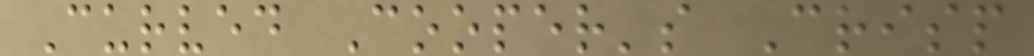Curved Cooper's Crisp
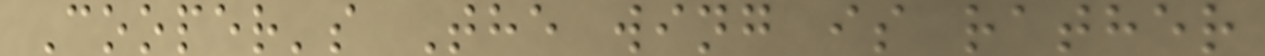Cooper's The wing is rather
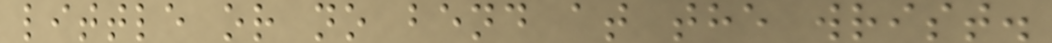little or no bend at the wrist.
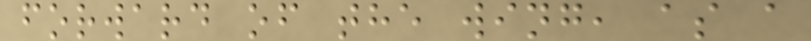forward of the wing, as a
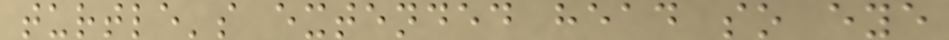turtle's extended head so eye
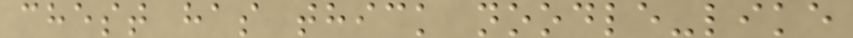chest has thick noodle-like
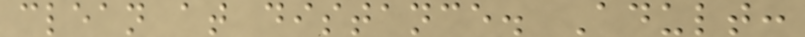clean at distance. Adult:
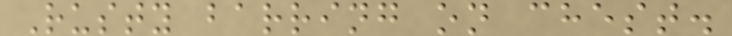Rusty barring on chest.
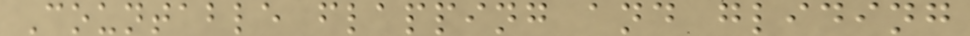Countable flapping and gliding
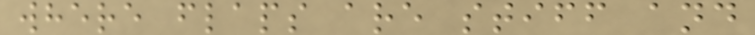where flaps are stiff and
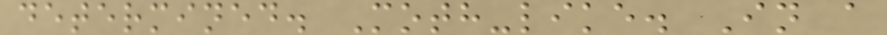determined. Moth-like. In a
